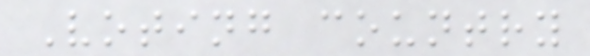Voting country
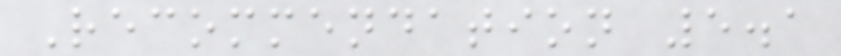Recommendation 5.1
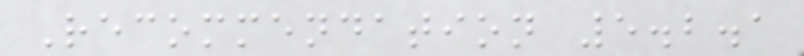Recommendation 5.2.1
